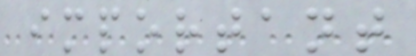important
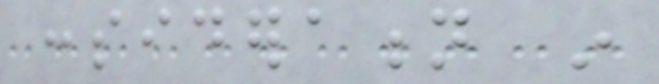consideration in
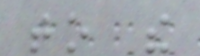to the
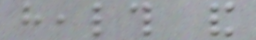health and
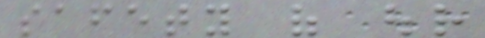safety of our
